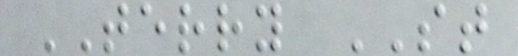TERRY ST
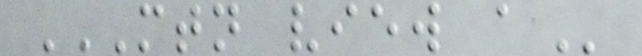MTN VIEW A
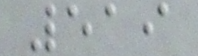519
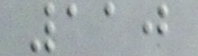110
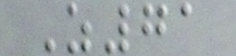Z71
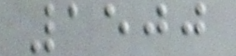1500
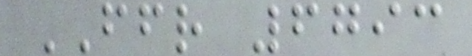FFR 6793
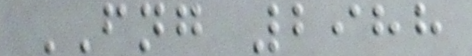FNG 2988
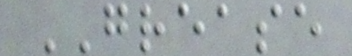GREASE
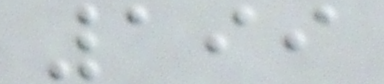199
